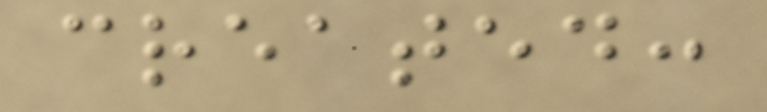created:
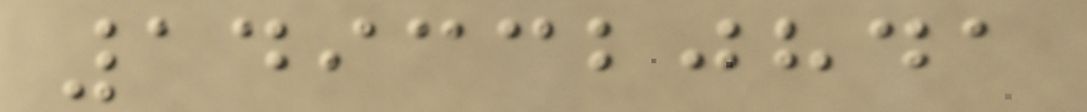1493320841
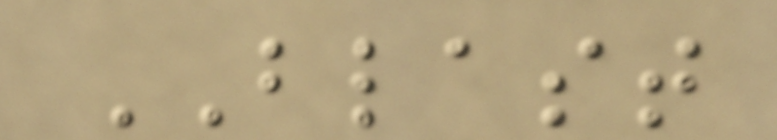BLAST
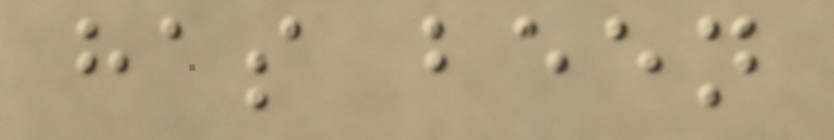has been
